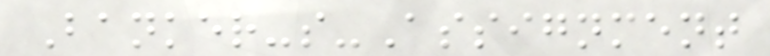Banker-s-Assignment
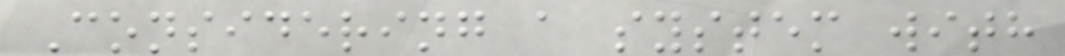Considering a system with
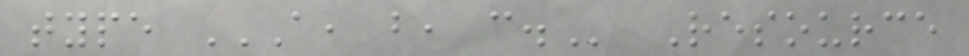type A, B, C. Resource
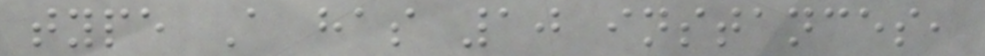type A has 10 instances,
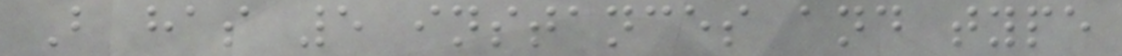B has 5 instances and type
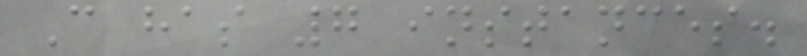C has 7 instances.
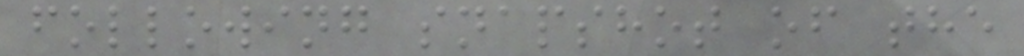following snapshot of the
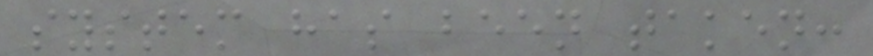system has been taken:
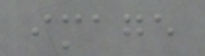image
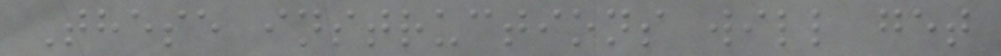These instructions will get
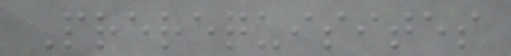Prerequisites
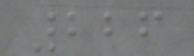226
